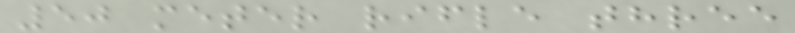50 meter rifle three
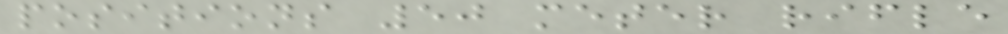positions 50 meter rifle
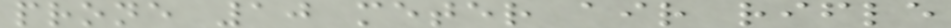prone 10 meter air rifle
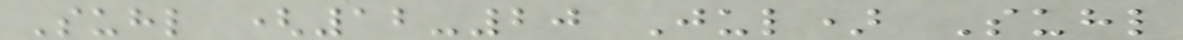Suhl (12-20 Jul) Suhl
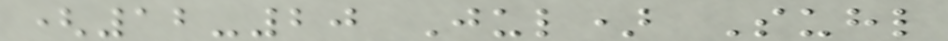(12-20 Jul) Suhl
